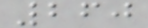260
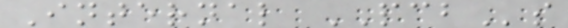Internal PCBs
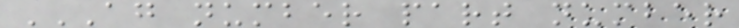AG NUMBER PART NUMBER
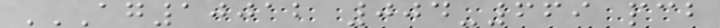AG10012 004-669 PCB
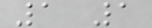1 1
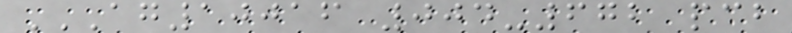AG10016 004-672 PCB
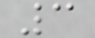3
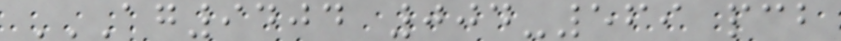AG9404 004-569 PCB
